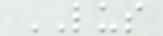LUS
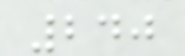240
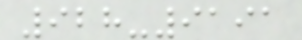928-9191
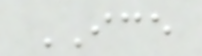ICE
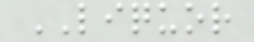LIQUOR
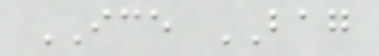ICE BAG
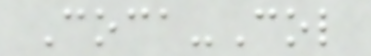Coca-Col
